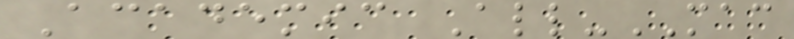Academic All-MAC
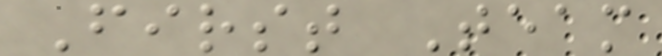First Team
